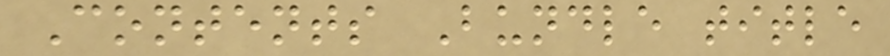Contents Bundle title
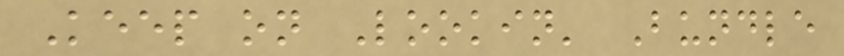Keep on Lookin' Bundle
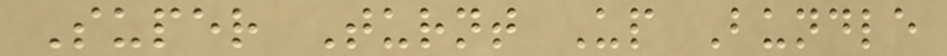Super Turnt Up Bundle
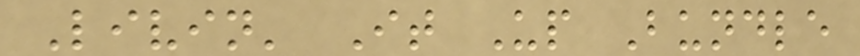Livin' It Up Bundle
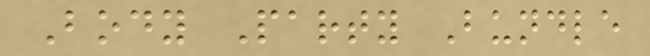Body Party Bundle
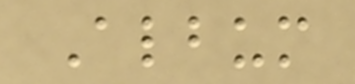Album
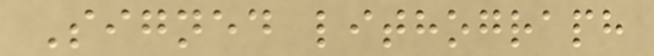Signed lithograph
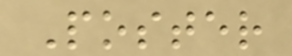Poster
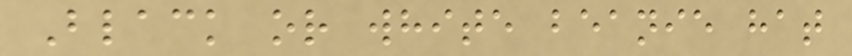Black or white beanie hat
